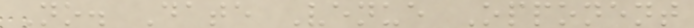No. Date Venue Opponent
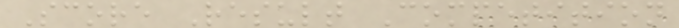Score Result Competition
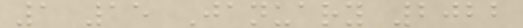1 15 January 2022
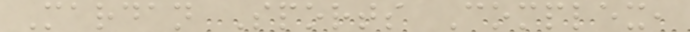Mardan Sports Complex,
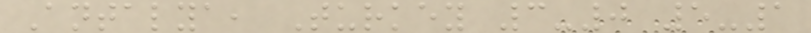Antalya, Turkey 3-0 5-1
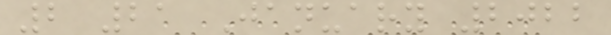2 21 January 2022
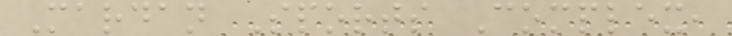Mardan Sports Complex,
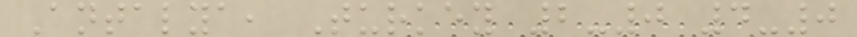Antalya, Turkey 2-0 4-0
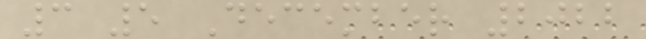3 5 December 2022
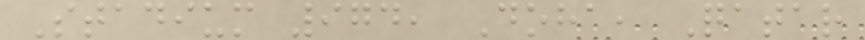Stadium 974, Doha, Qatar
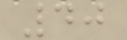40
